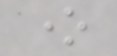one
